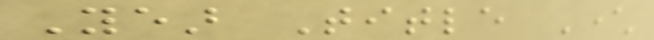Year Title Character
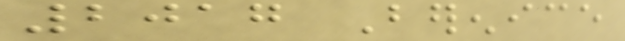2017 Berenice
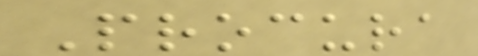Procura
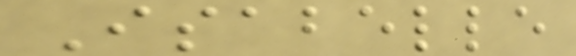Isabelle
